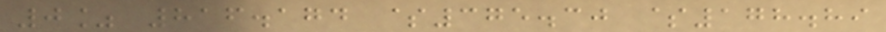0% 816.174 $375.30 $178.89
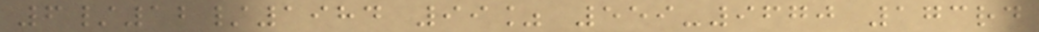6/12/1984 99% 559-9670 173rd
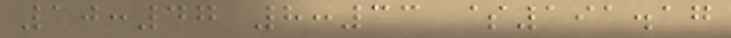10:47 8:33 $191.17
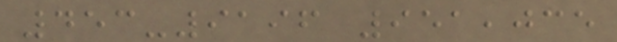453-9196 951,035
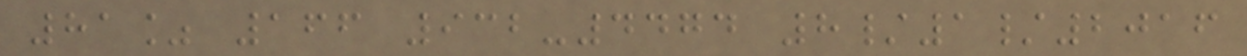81% 166 932-4474 8/1/2016
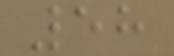58
